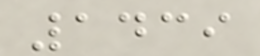1439
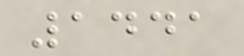1441
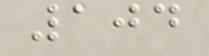104
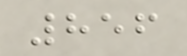856
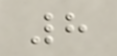8
